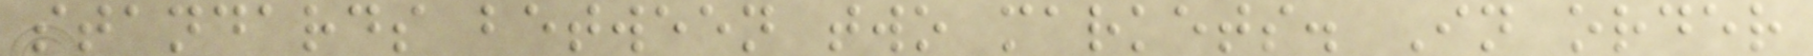standards between two markets. In order
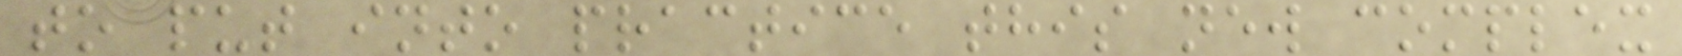to put into practice this new complex
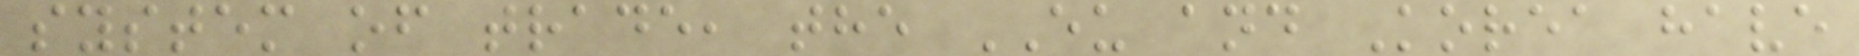system of trade, the EU and Korea have
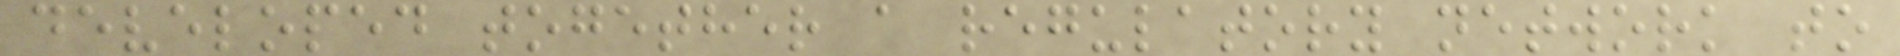developed together a regulatory network to
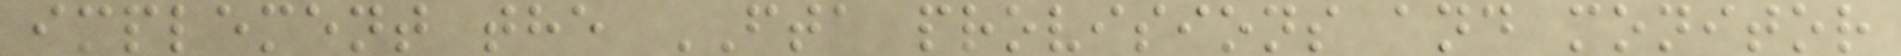implement the FTA provisions and monitor
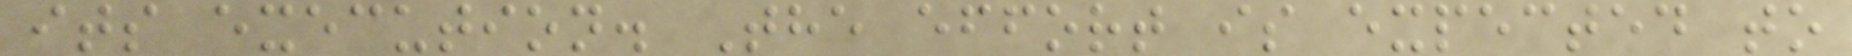its execution. The effort is expected to
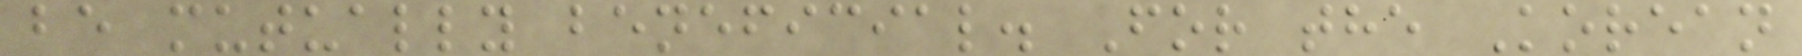be mutually beneficial. For the Korean
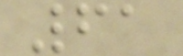61
